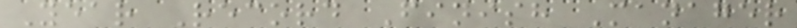Year Record Finish Manager
